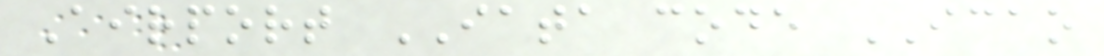Airport IATA code ICAO
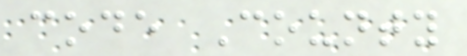code County
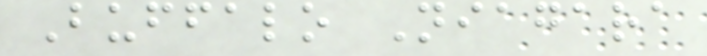Buffalo Niagara
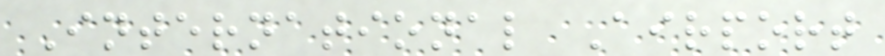International Airport
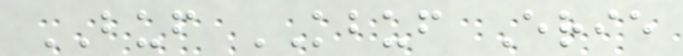BUF KBUF Erie
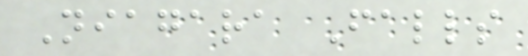Niagara Falls
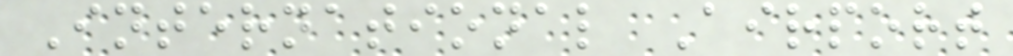International Airport
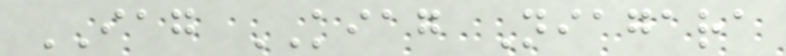IAG KIAG Niagara
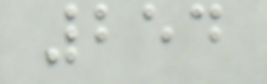254
